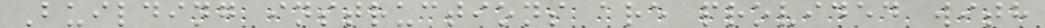Building instructions are provided with
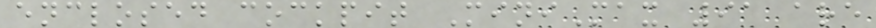enclosed cockpit MiniMax 91 are
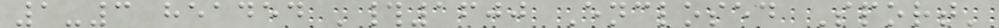1-3 headed '#1600 Enclosed Sport'
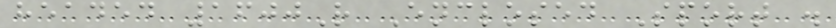headed 1600R Enclosed Sport .
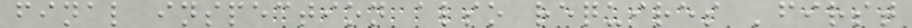final inspection also requires 'first
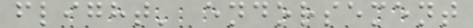flight' endorsement
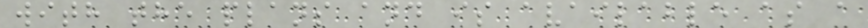with the plans and is available as a
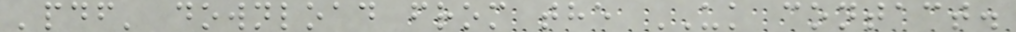'pdf' download from the UK contact.
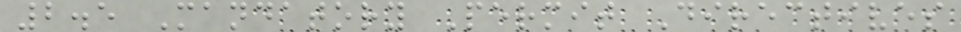2.5 Mandatory Permit Directives
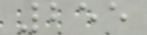255
